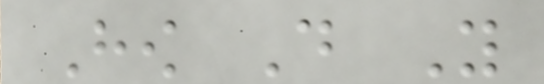How Do You
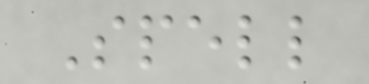Spell
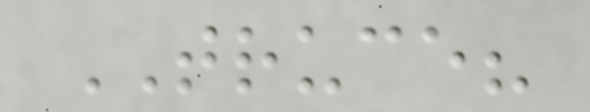TRUCE?
